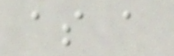as a
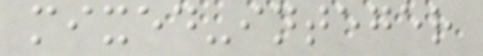mixed-integer
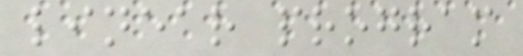linear program
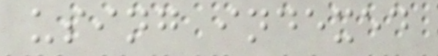using indexed
